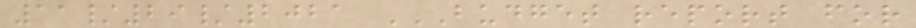11/29/2021 BUDGET REPORT FOR
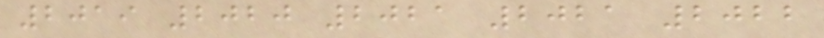2019 2020 2021 2021 2022
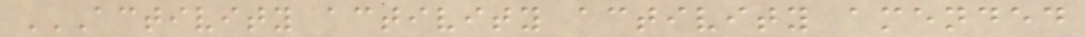ACTIVITY ACTIVITY ACTIVITY AMENDED
